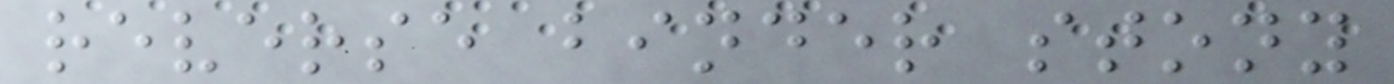reverse binder stony
